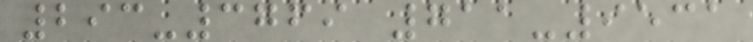293-3769 711-9531
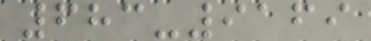683-9169
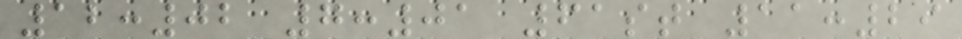12:02 7:01 61st 11:29
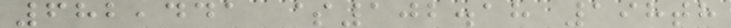682,441 $102.18 198th
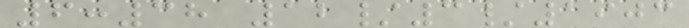6:38 12/3/1903
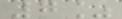7%
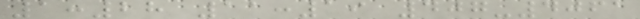1:28 11:19 407-4061
